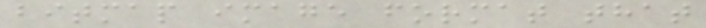bitmap image format that
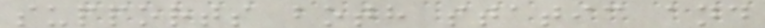supports both static and
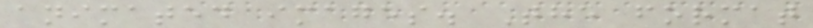animated images. The format
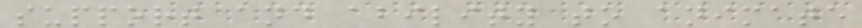support and ability to animate
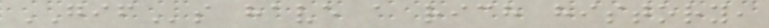GIFs have a rich history,
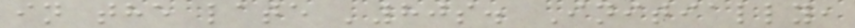in the late '80s. Initially,
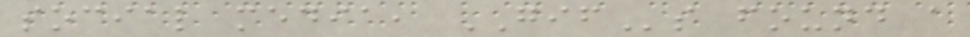social media, GIFs found a
